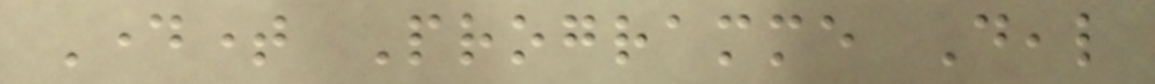Daytime Programme Deal
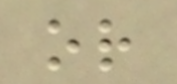or
